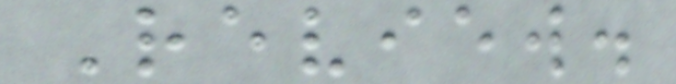Review.
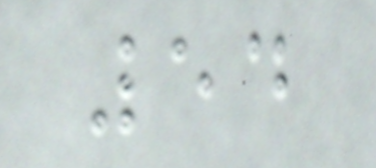54
